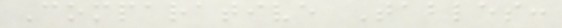Comparative Tables:
